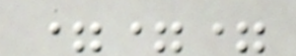===
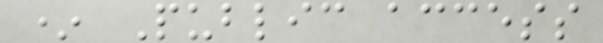* Public access
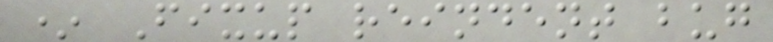* Fixup reindent bug
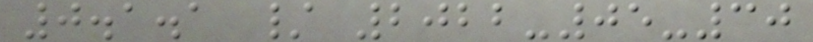0.1.1 / 2022-05-30
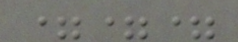===
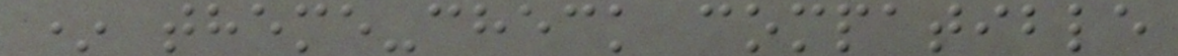* theme-check compatible
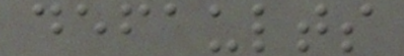defaults
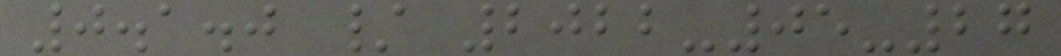0.1.0 / 2022-05-27
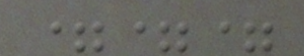===
